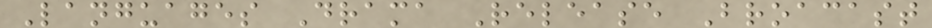Languages Drama Release Broacast
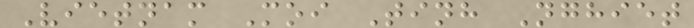Vietnam Moi Tinh Nghiet
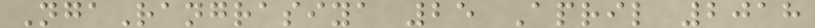NgaRangrasiya 25 April 2018
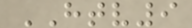HTV9
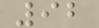92
